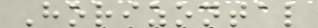Horizontal
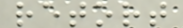retort
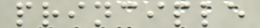principle
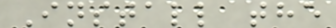Install the
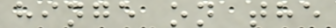hinge on the
